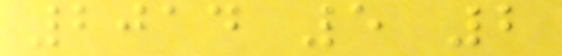2014 5 2
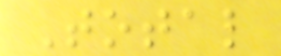Total
